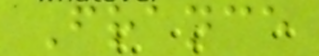France
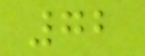72
